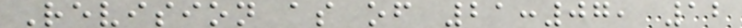Revision as of 21:07, 12
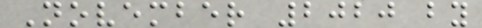November 2020 by
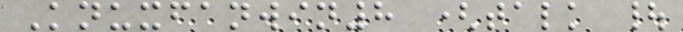Knuxfanwin8 (talk |
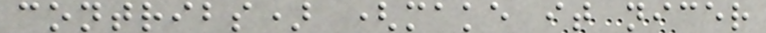contribs) (make it nicer
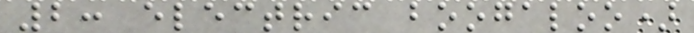2: electric boogaloo)
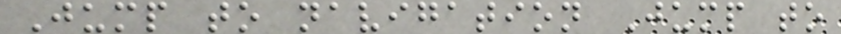Jump to navigation Jump to
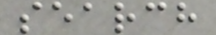search
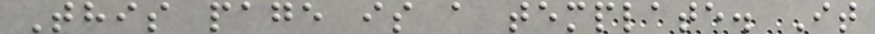This page is a template. It
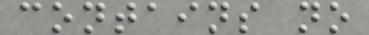contains no
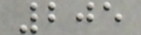205
